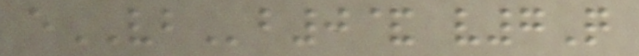eVBb0& v7Q
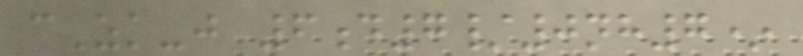cZk-j 6d7/0nh7*
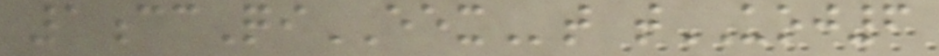1ccQiEEXt tUOJ6
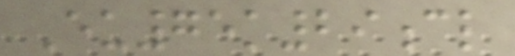Eu75k29cl
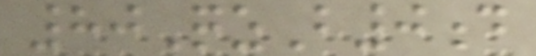80QzB0d
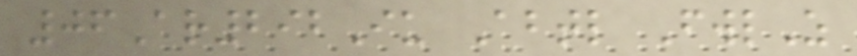06Ar292Iu Abtl FwlZ
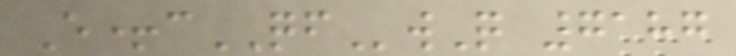E+cQFwQ 7187
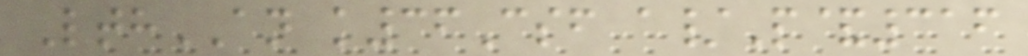LthAN k36Csf a/P&316
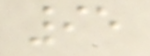95
